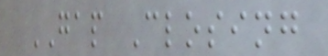GAP Closing
